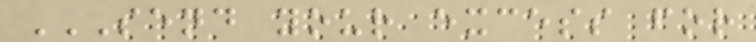SEND YOUR EXCESS FOR
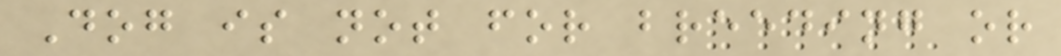Dog is not for breeding or
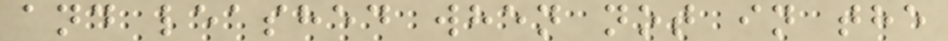and leashed when not in the
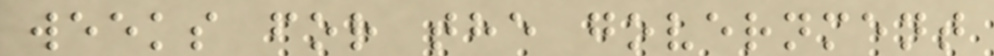weeks for the government
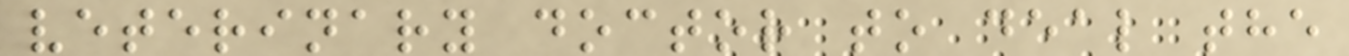veterinary doctor to deal the
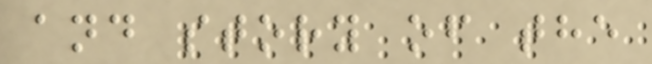and story of the
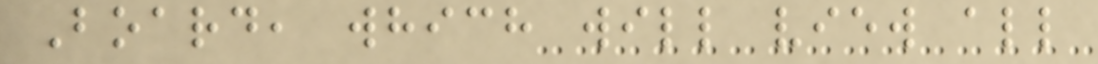Board, which will view all
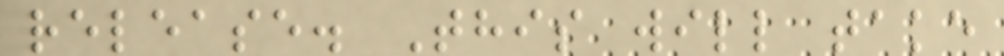release. This will take
